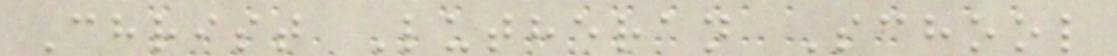Christ Lutheran School
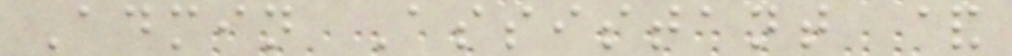Admin Assistant &
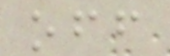off
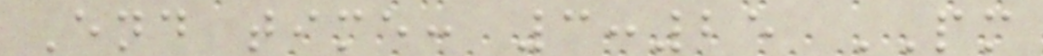End time: 3:25 PM
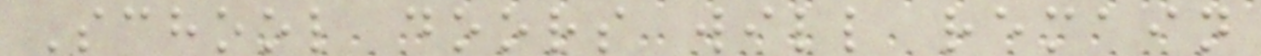School doors will remain
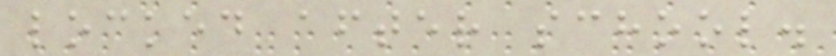locked after school.
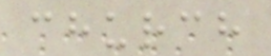church
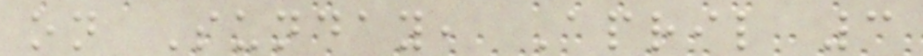on Sunday, April 3
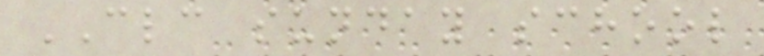CLC sunday school
